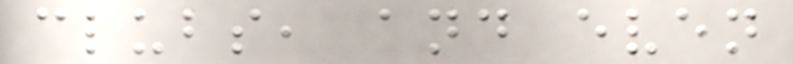clubs, and even
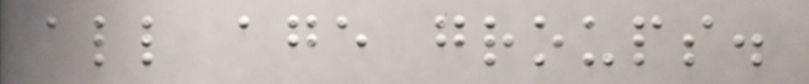all age groups.
